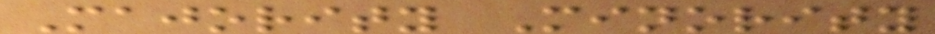Majority Minority
